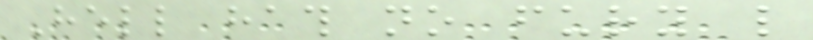Hell hath no fury like
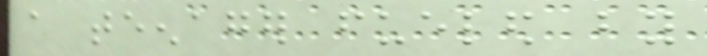a teenager fueled by
